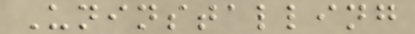Uninstalling
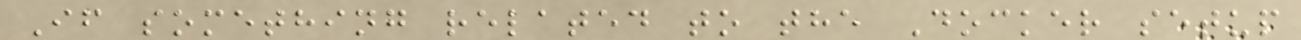If something related to the Docker setup
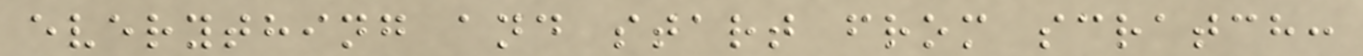everything and start from scratch:
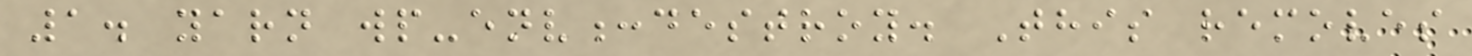1. yarn wp-env:destroy. This removes
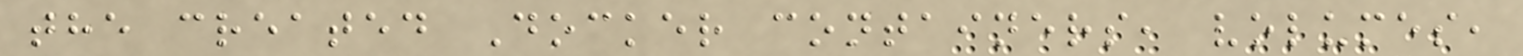the created Docker containers, volumes,
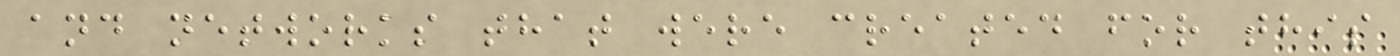and networks that were created for this
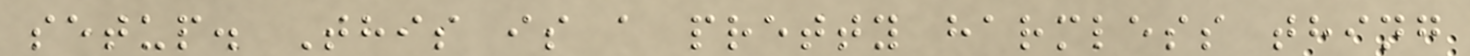setup. This is a pretty harmless thing
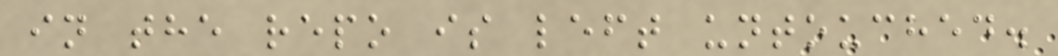in the repo is left untouched.
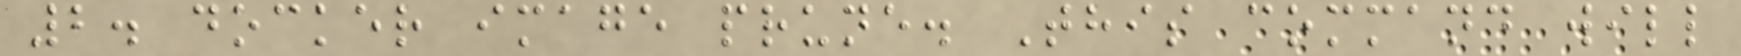2. docker image prune. This command will
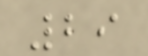29
